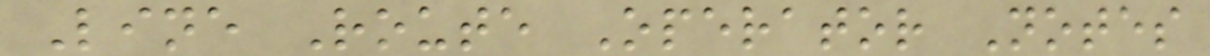Line Route Operator Notes
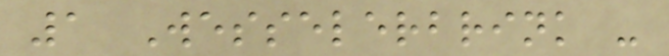1 Wesselerbrink -
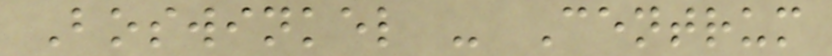Boswinkel - Centrum
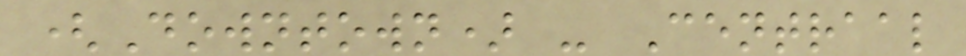(Downtown) - Centraal
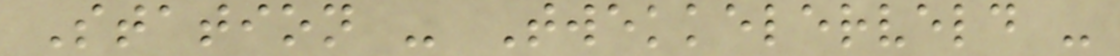Station - Twekkelerveld -
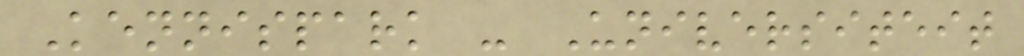Kennispark - Universiteit
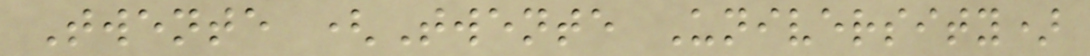Twente (Twente University)
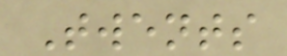Twents
